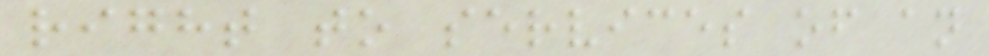right to services of an
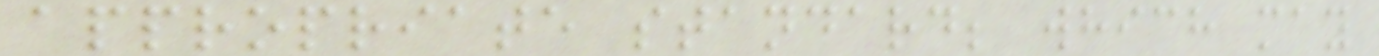appropriate standard; which may
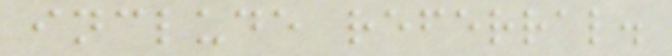include referral.
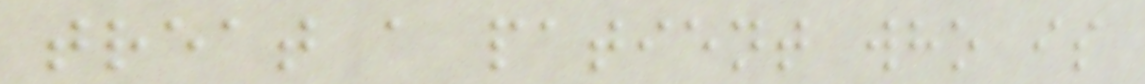treat a patient who is
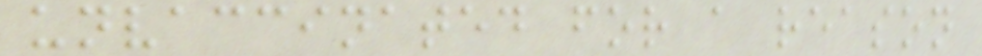unvaccinated for a reason
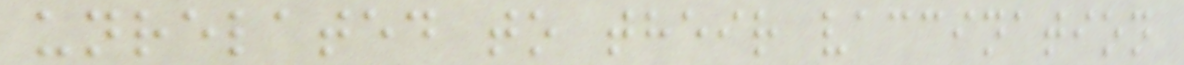unrelated to their vaccination
